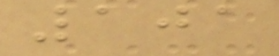101
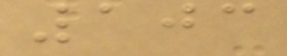103
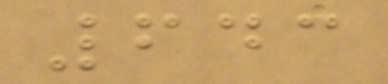643
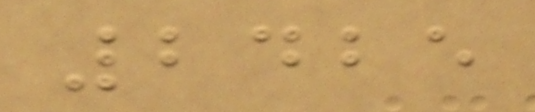2425
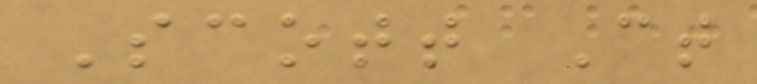Scott Ct
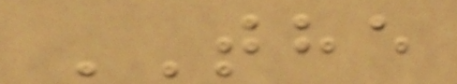THE
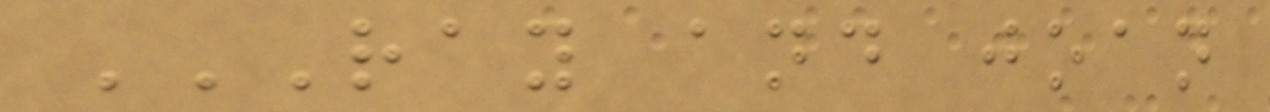RAY AND JOAN
